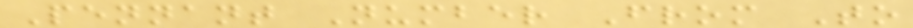Pennant Number From To
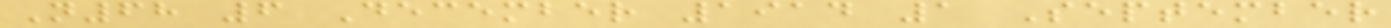N68 6 December 1914 1 September
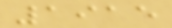1915
